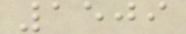1509
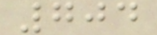704
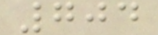704
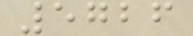5726
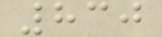830
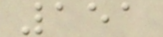151
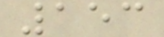153
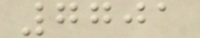7701
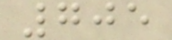705
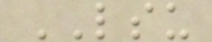LSU
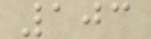103
